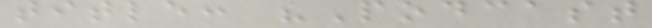title: "Podcast
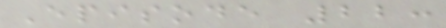Episode 22:
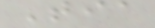Tia
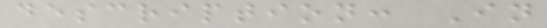description: In
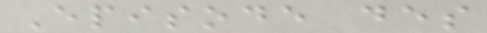Episode des
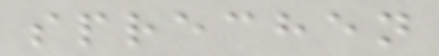sprechen
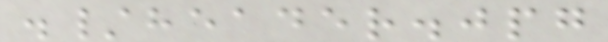./header.jpg
